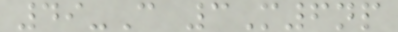49-C 3M6np
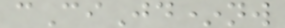cCiJd*nw
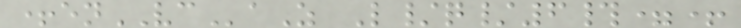+enVCaZ L/q/6#=+
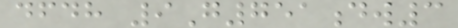dfdh 9G751dw3
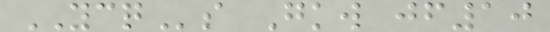YCQs Gkw jf10
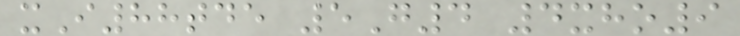xI88tde 5G4 4xho9
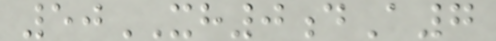50XH0dA7
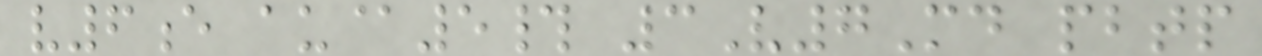v6e au@5# 3V7Md pbtp
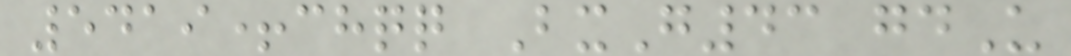5419+chqq BxG43 gdU
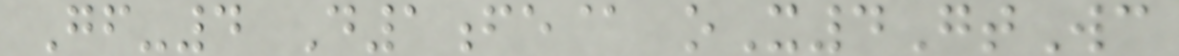Gf-4 D1fe@ oX4GtWc
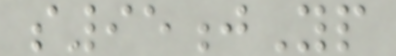s95jYp
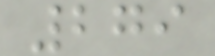279
